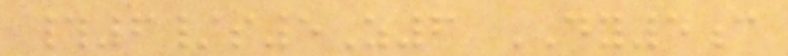#6/s5Z6 DY4c
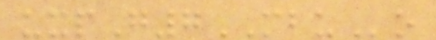uxpG7MBUo
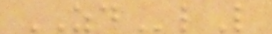ZDlL
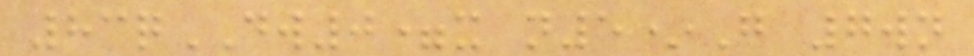83qDW0=x n5*G 7wn
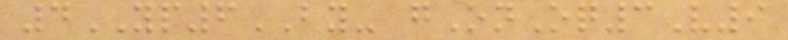4YP6BY- gOnOq3V9
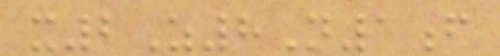x2Z8N1f
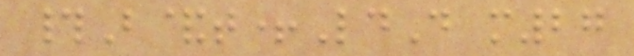#B&t+LdD m27
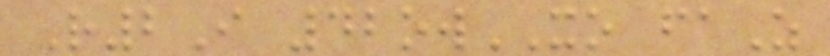R2I 42owXO faZ
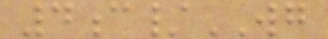4c/WG
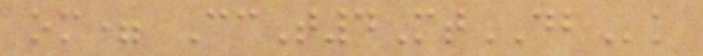om= CcT4MtDBk
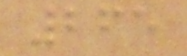265
